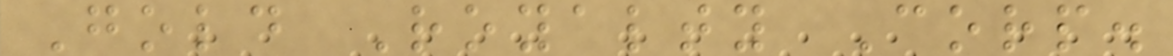Gold Royalty Corp.
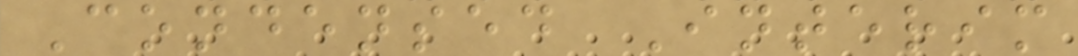Condensed Interim
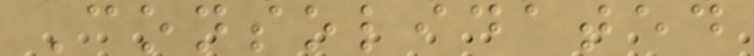Consolidated
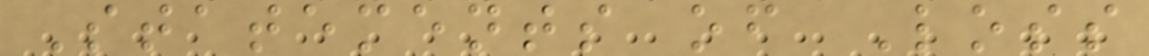Statements of Loss
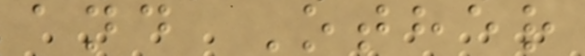and Other
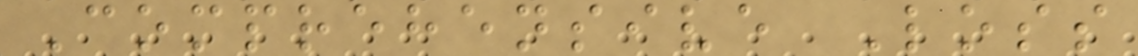Comprehensive Loss
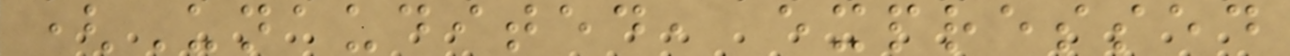(Unaudited, expressed
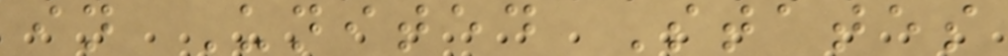in United States
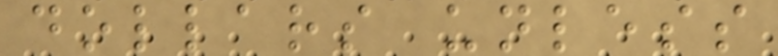dollars unless
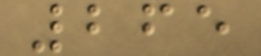265
